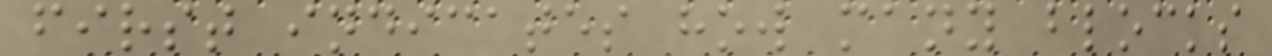first indicates how many blocks
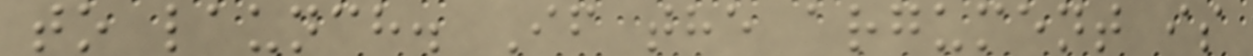to launch. If the argument is
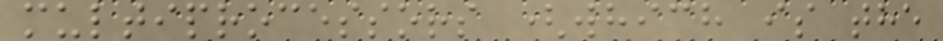multiprocessors (which is the
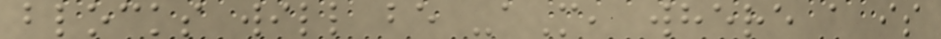blocks will be -aM, where a is
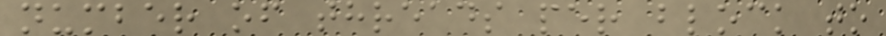number of threads per block to
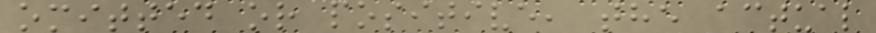omitted or positive, the actual
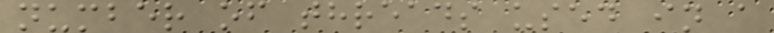number of threads used in a
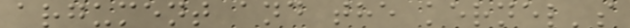argument and the kernel's
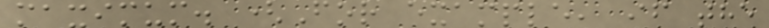maximum. (For example, if the
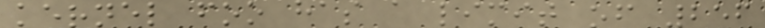kernel foo has a limit of 256
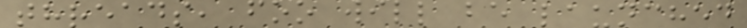threads, foo will be launched
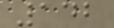142
